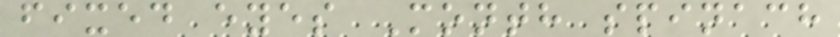fixed eyes Month spinach
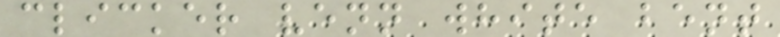clicker venn white bent
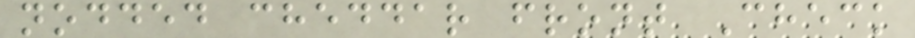nodded cheddar front Check
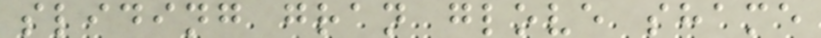sliding gran glove shame
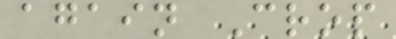again Crop
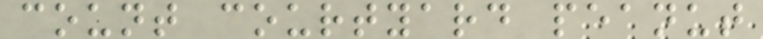count courtyard peanut
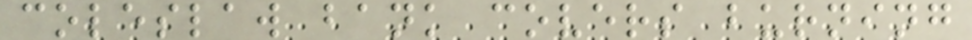coleslaw bank covers burning
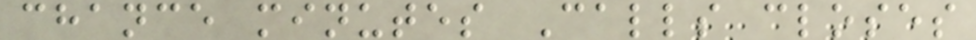chance minutes Calls closes
